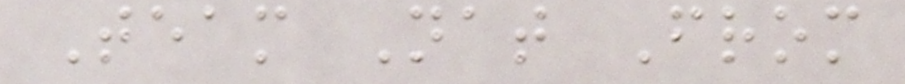Team Nat From
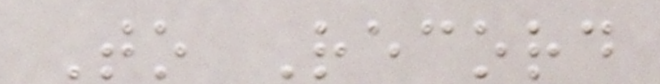To Record
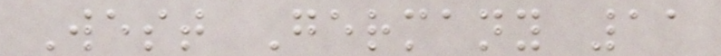West Germany 11
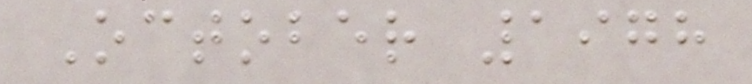October 1978
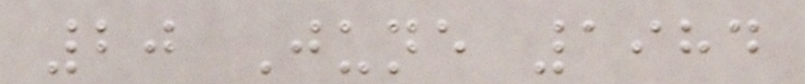20 June 1984
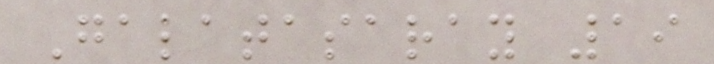Galatasaray 19
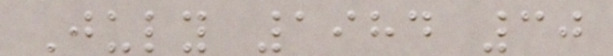July 1984 30
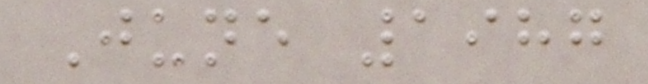June 1987
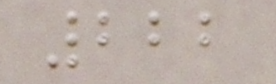222
